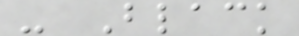- Black
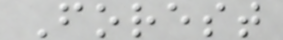Forest
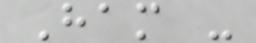Ham -
